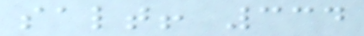salt! 334
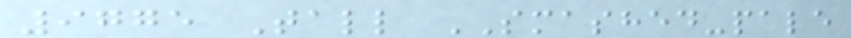9775 Tall SMASHED-pale
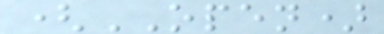(OPEN)
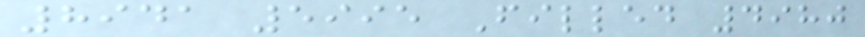8941 5995 Filled 4980
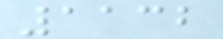1132
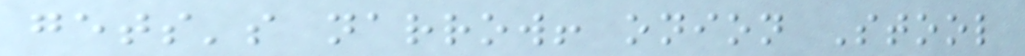gets's narrow! onion Stool
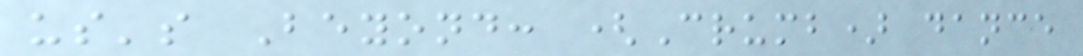us's Beyond: (Crumb) dance
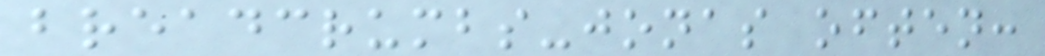breadcrumbs-jonas often:
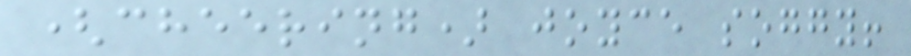(cheering) joyce soggy!
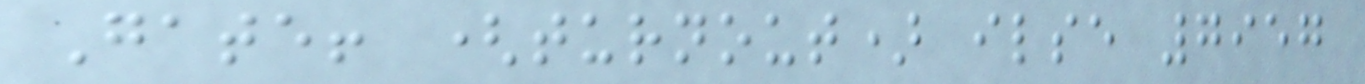Gate! (turnout) ilse 7957
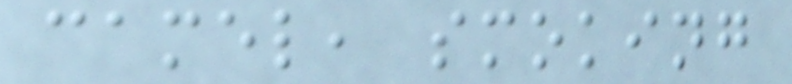camel, smoking
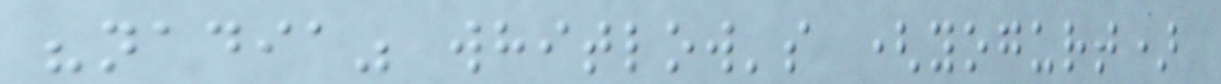"nadia" whitlow's (yogurt)
